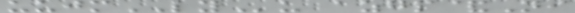uujmLYu azgp&Ni
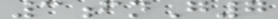3fnG7
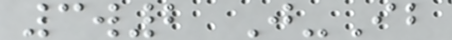3w2 J-Ib
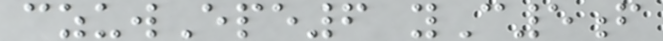czuwEpe6 yC5f
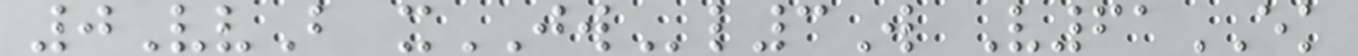0VvB xJWl3W V61EK
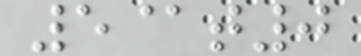5@t0
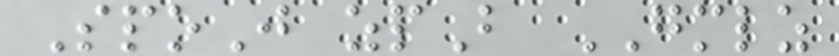SpoJ zpB GMLZ
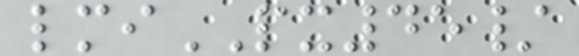lmiPX45/
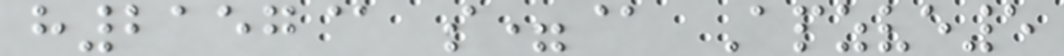h2157@ s=@ Apzve5
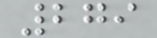279
